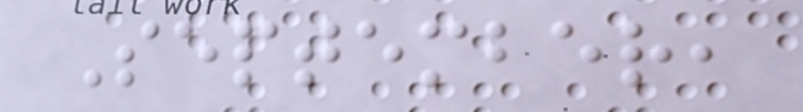September,
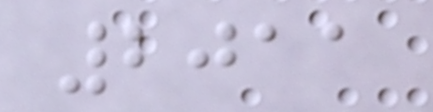2011
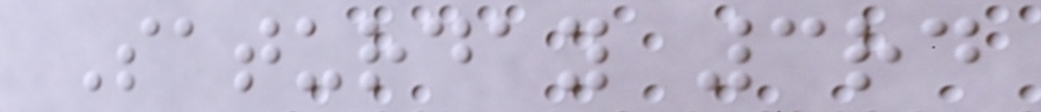Saturday 3rd
